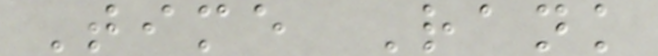Time Rank
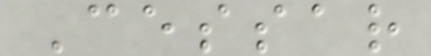Cessar
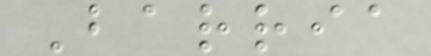Barria
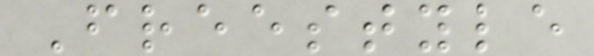Freestyle
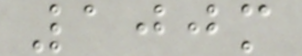100m
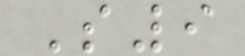S9
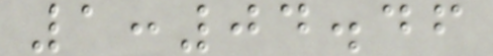1:04.46
